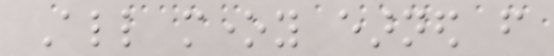All money earned from
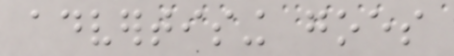advertising goes
